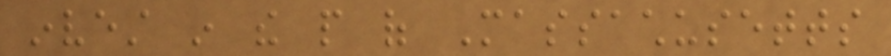invest in the people of Massachusetts
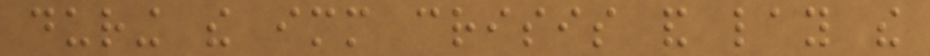during the immediate crisis and lay the
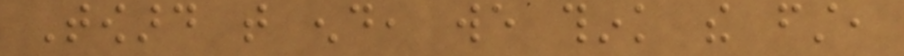Toward that end, we think the first,
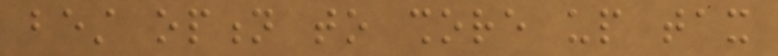best option to shore up tax
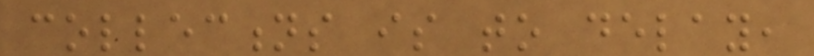collections is to delay,
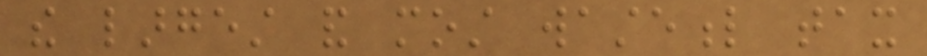the largest and most wasteful tax
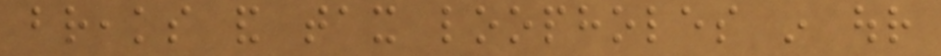breaks and tax loopholes in our
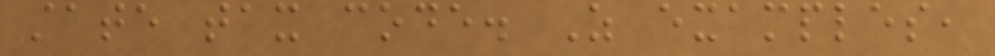state tax code. As examples,
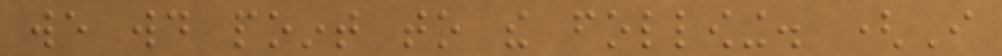we would point to the following. (I
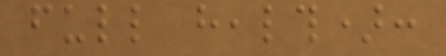full health):
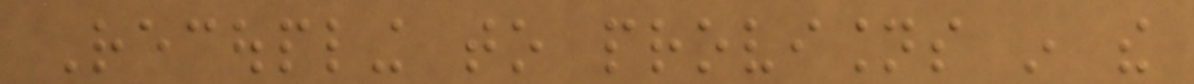Recoupling to provisions in the
